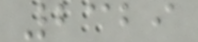2329
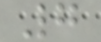7
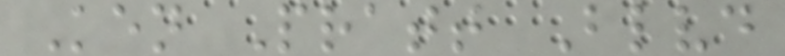Ken Pratt Blvd
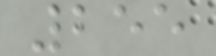255
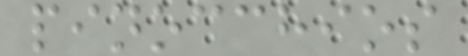pinocchios
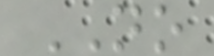NO
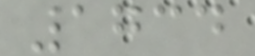1734
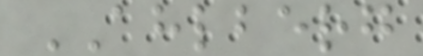AHLBERG
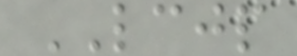LCJP
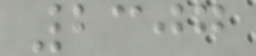2307
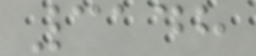3148
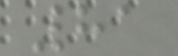81
